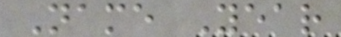Name Year
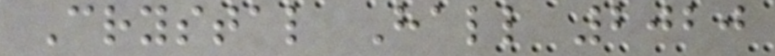Crystal Hall 2020
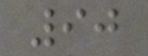90
